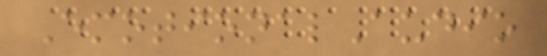EmotionalAudio
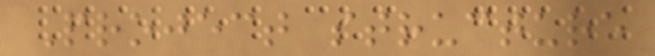Project structure
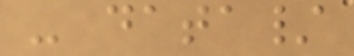- data/
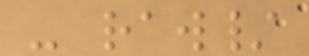- raw/
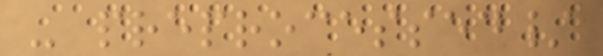- preprocessed/
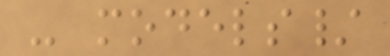- models/
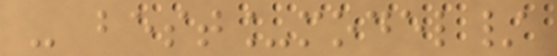- best_model/
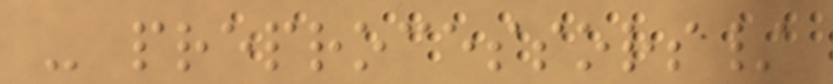- preprocessors/
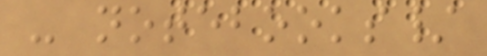- notebooks/
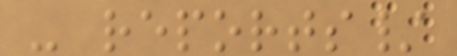- reports/
